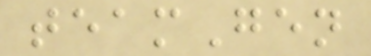teamGen
